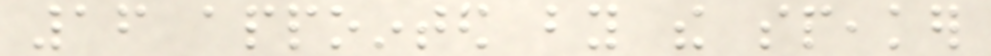16 appointed by the speaker
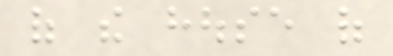of the house of
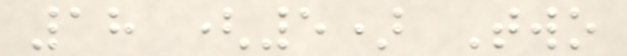18 (5) Two
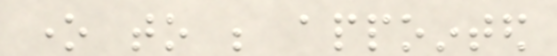one to be appointed
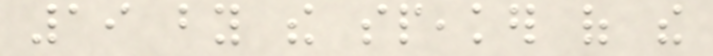19 by the speaker of the
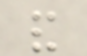and
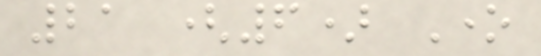21 (6) One
